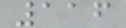116
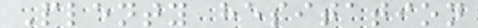Plenty hesitation
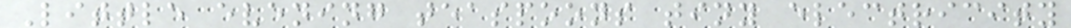Little evening teaspoons tiny electricity
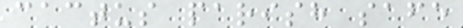cactus parish safe
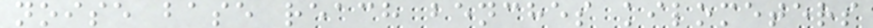noise base reach benches kilometers
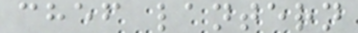chef lantern
